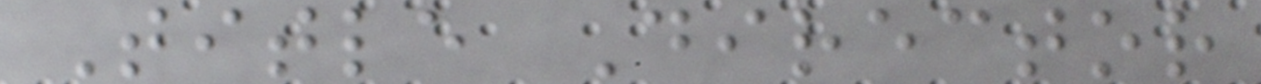Title Director
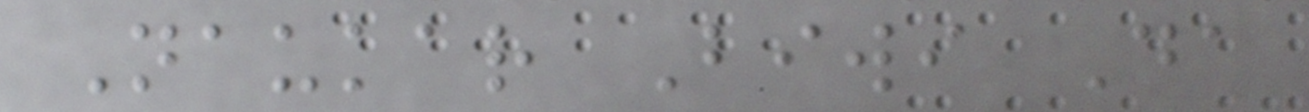Naukar Biwi Da
